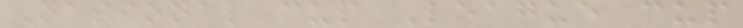National cup League cup
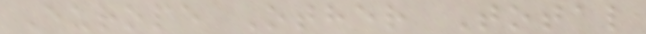Europe Other Total
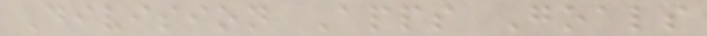Division Apps Goals
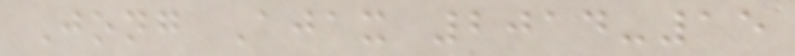Jong Ajax 2014-15
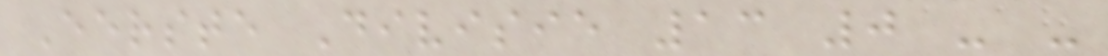Eerste Divisie 13 0 - -
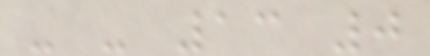- - 13 0
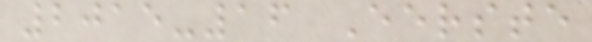2015-16 Eerste
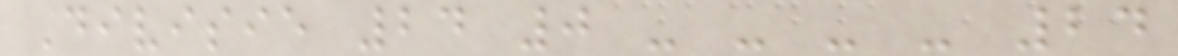Divisie 24 0 - - - - 24
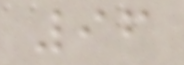96
